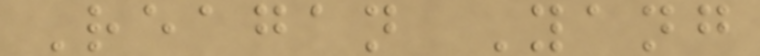Reagan Yang
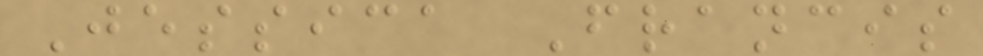Jessica Francis
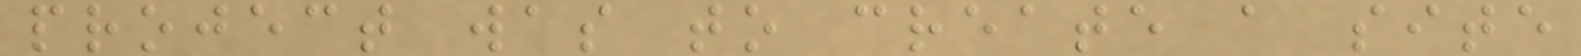project was to create a site
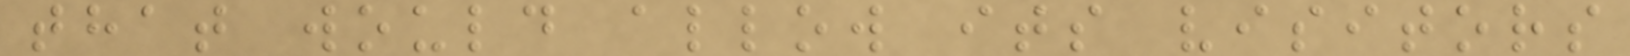that would allow its visitors
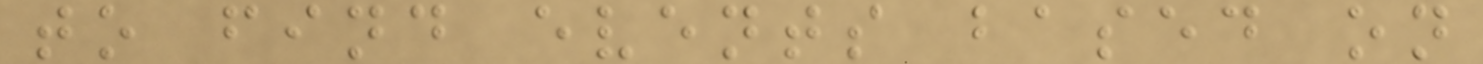to find events based on
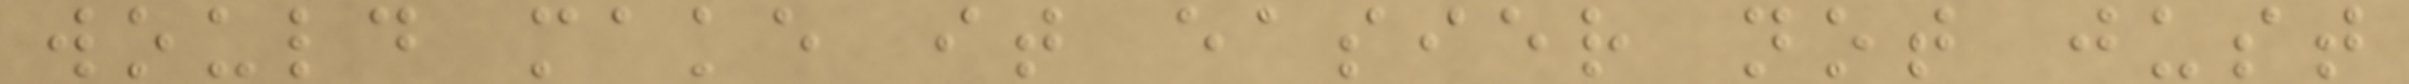would make it easier not just
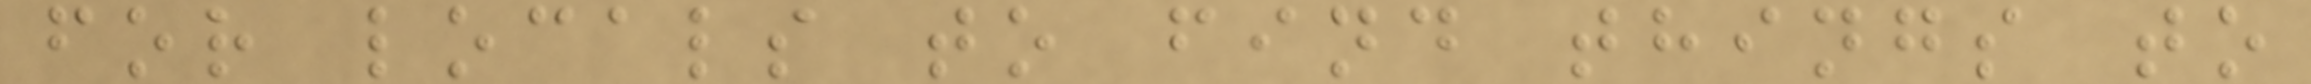for locals to find things to
